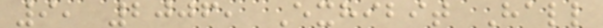9, 2006, Exhibit Hall
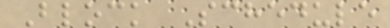Block Schedule
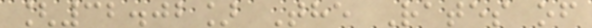[32.02] The Rates of
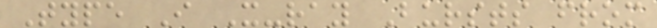Type I X-ray Bursts from
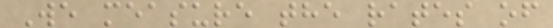We measure the rates of
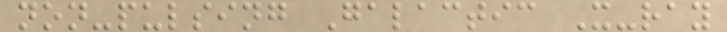non-pulsing Galactic X-ray
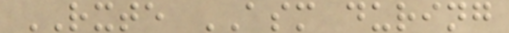RXTE ASM during
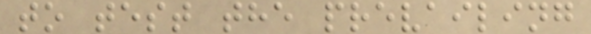to test the prevailing
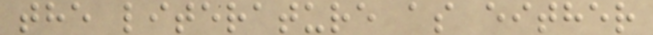the literature as either
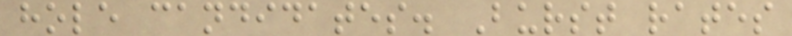hole candidates. Burst rates
